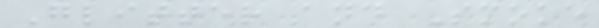Glitter and Smoke
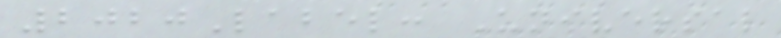2020Label: Universal
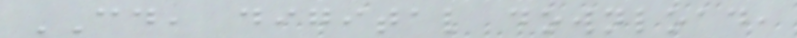CD, digital download,
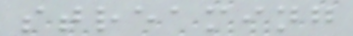streaming
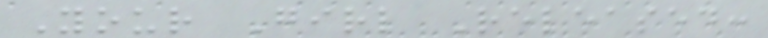Your Girl Released:
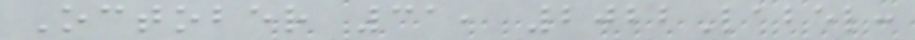October 31, 2022Label:
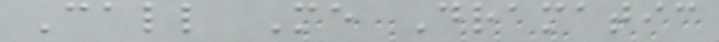Call Me Dramatic
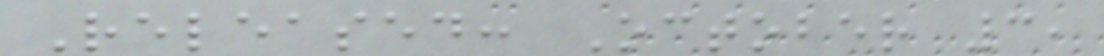Released: October 3,
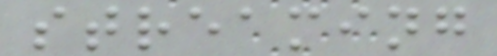streaming
